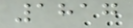1817
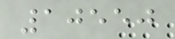10550
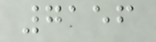7156
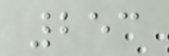253
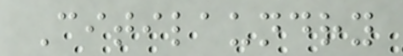Citilaundry
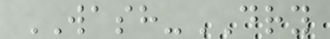WASH-DRY
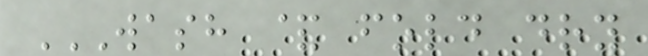WASH & FOLD DRY
